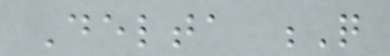Delta Q
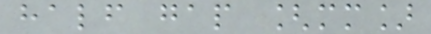half gap [mm]
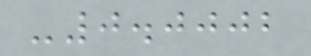-0.0002
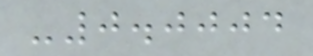-0.0004
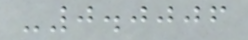-0.0006
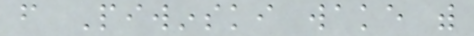from Piwinski wake with
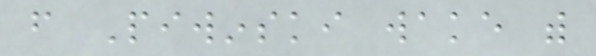from Piwinski wake with
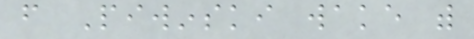from Piwinski wake with
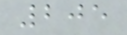205
